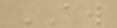AW
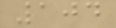104
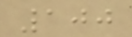100
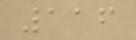116
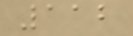112
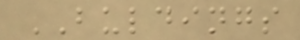BULDINGS
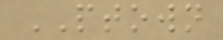PTOWN
